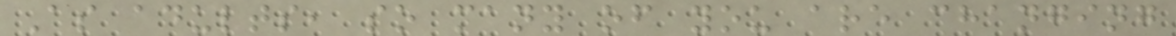As adults, so many of you are changing
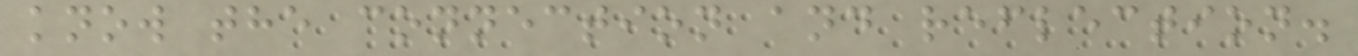know the connection and reflection.
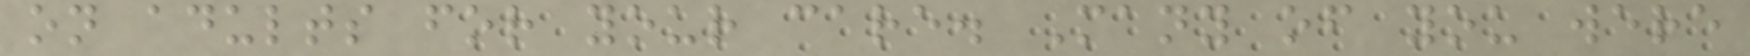on adults for your care. Many of you were
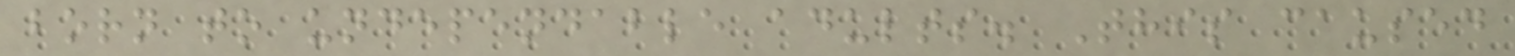born to undependable adults. This caused
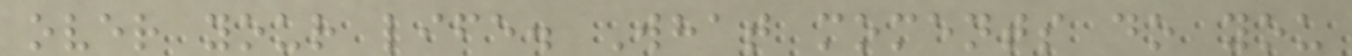over your life. What moments do you
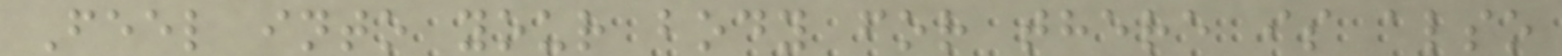Feel into your body for there is also
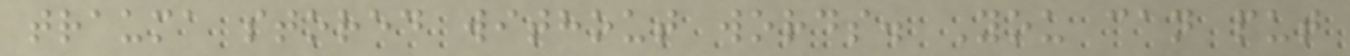trauma stored without words. You can put
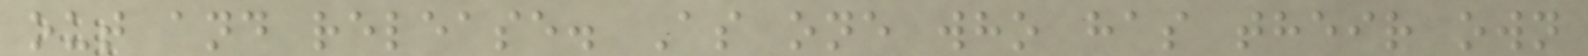out and release. As one who has their own
